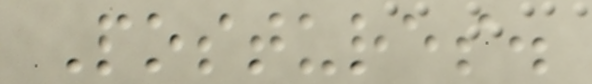Postures.
